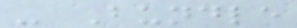- Bundle
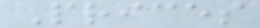Prices
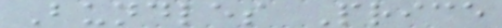Bundles Price
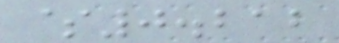$0.212
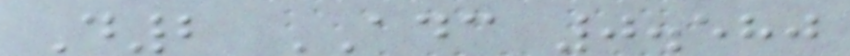D2 ADC 0.580
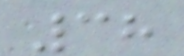38
